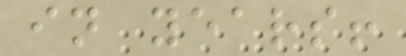in years!
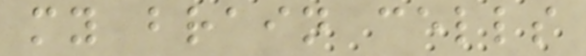my brain cells
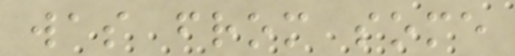was from some
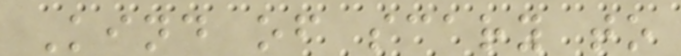Kind of scary to
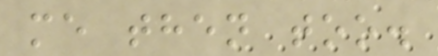me then too.
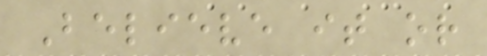Believe it or
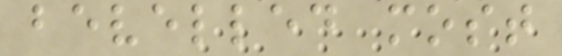bevelled most
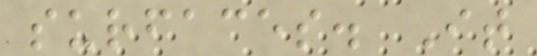surfaces. It
